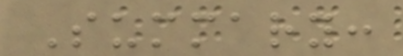Summary:
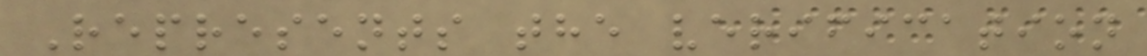Represents the verification
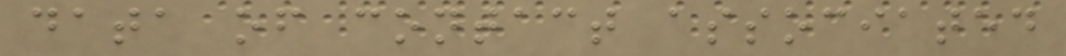data of contact associated
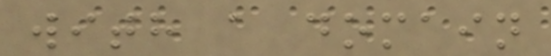with a domain
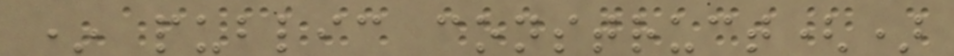* public construct()
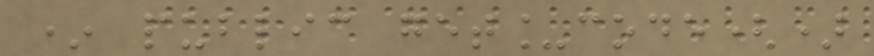* public get_code()
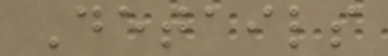Details
